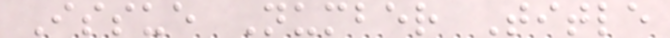Issue Number Title
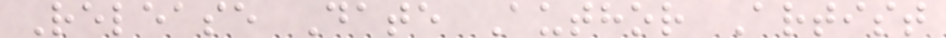Release Date Author Artist
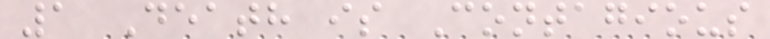1 Death is Contagious
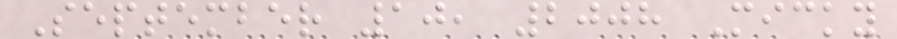September 10, 2008 Micky
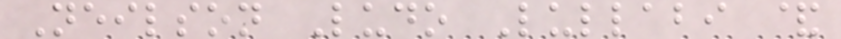Neilson Ludo Lullabi &
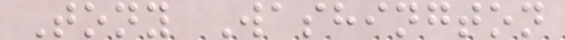Tony Washington
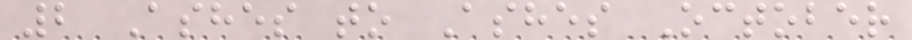2 Ashes to Ashes October
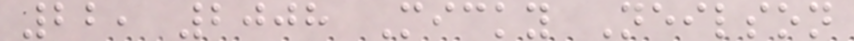22, 2008 Micky Neilson
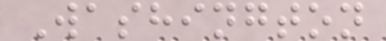Washington
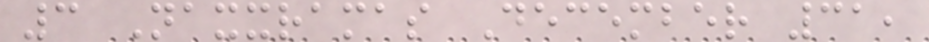3 Naxxramas December 31,
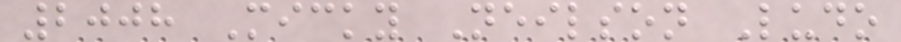2008 Micky Neilson Ludo
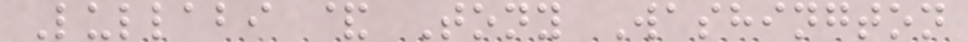Lullabi & Tony Washington
